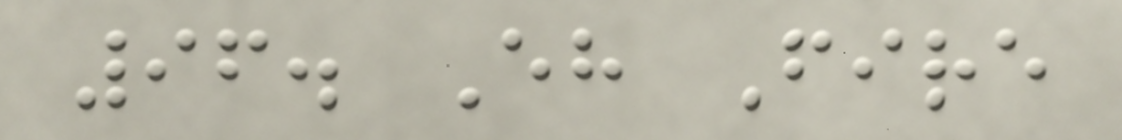96. Eh Fire
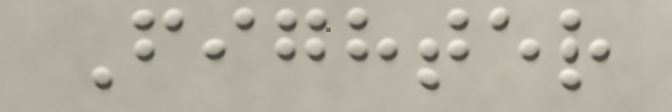Fighter
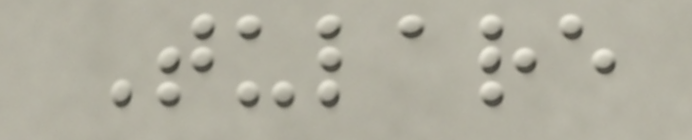Tulare
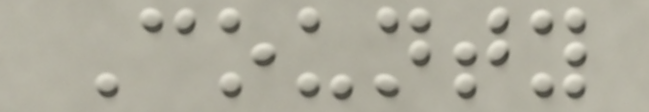County
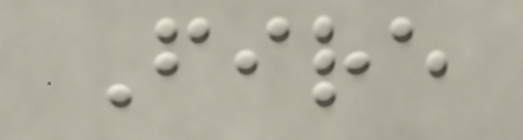Fire
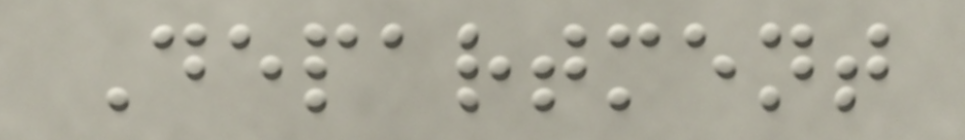Department
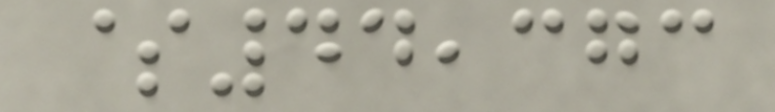$44,373
